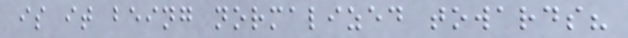is it being normalized towards?
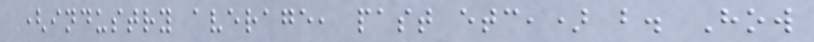(industry average, past etc,) b. How
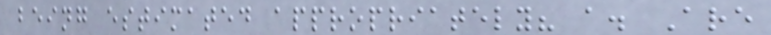being estimated appropriately? a. Are
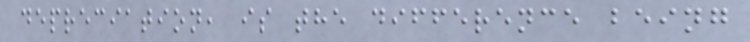depreciation, is the difference being
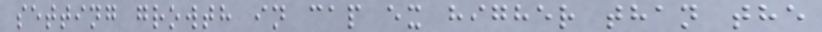setting growth in cap ex higher than the
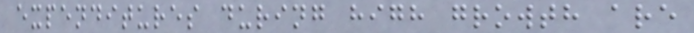expenditures during high growth are
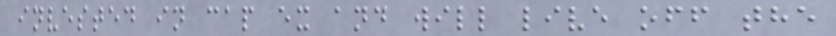invested in cap ex and will live off the
